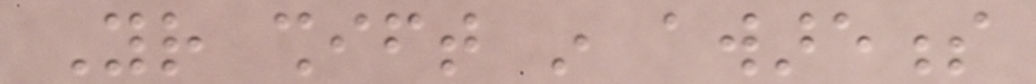Your shift in awareness
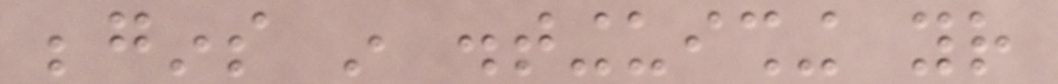begins in distinguishing your
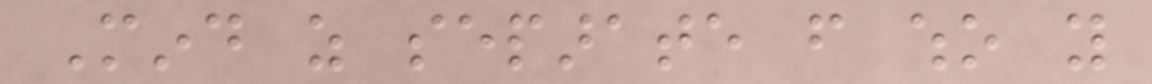Mind as separate from who you
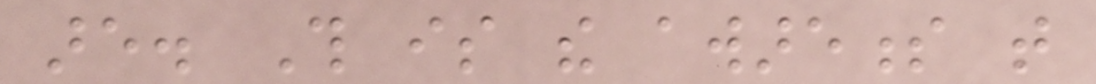are. This is the awareness that
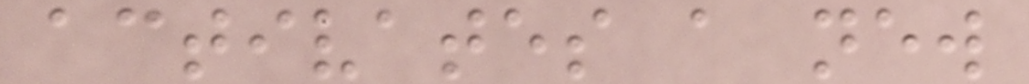activates a new
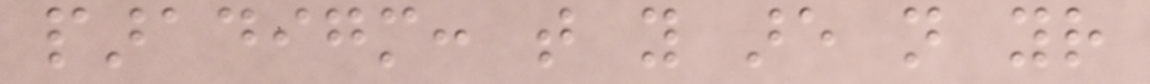paradigm: that you are not your
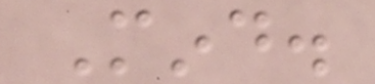Mind.
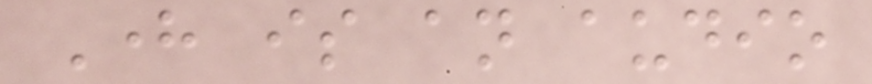Here is an audio
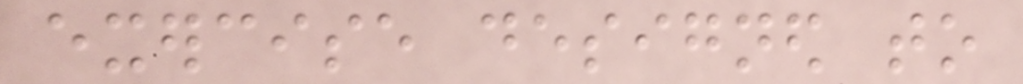exercise designed to
